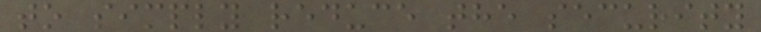to simply reduce the security
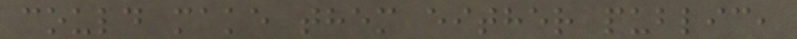could make them either public,
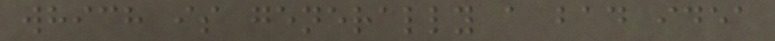which is generally a bad idea
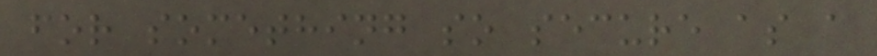for something so secure as a
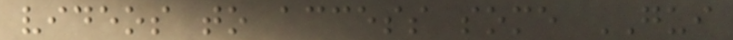videos to access some GUI
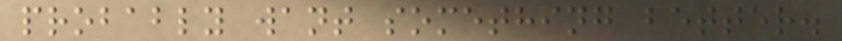probably want something better.
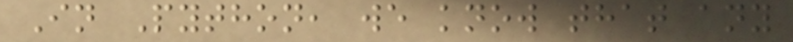In Python, we know that any
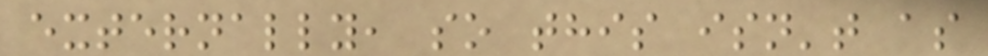externally, so this isn't as
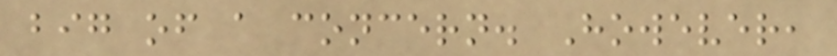big of a concern. However,
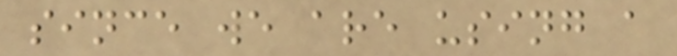since we are using a
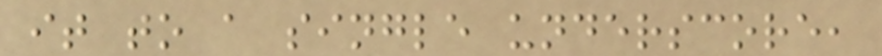it to a single underscore,
